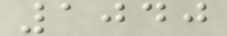1040
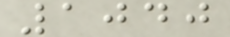1040
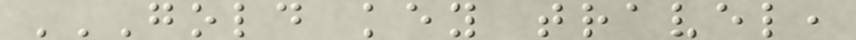GOLD KEY TRAVEL,
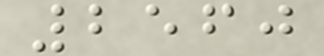2560
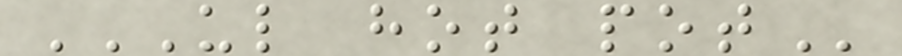UL HOT POT
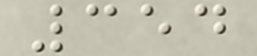354
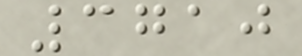3710
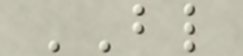BL
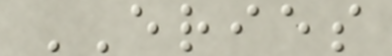ERIES
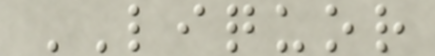LIQUOR
